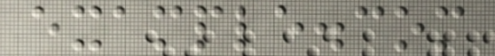example.com
